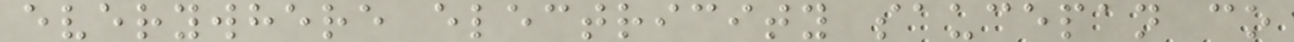everywhere electricity saucepan co
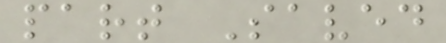part Saved
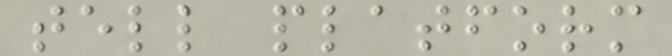tell platform
